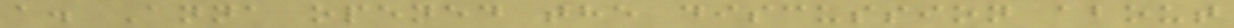a. Anna opened the discussion about
